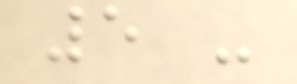5 -
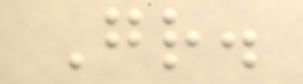Gr.
